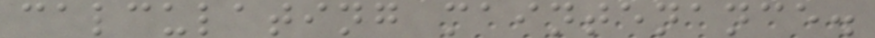calculating maintenance.
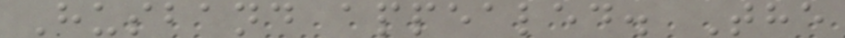Husband appealed. The
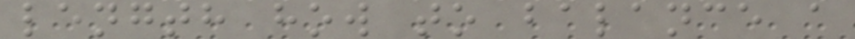length how to balance a
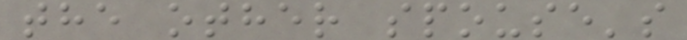the other spouse's
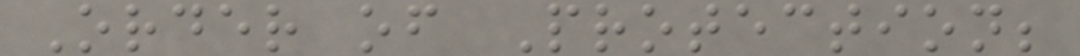Order of Protection;
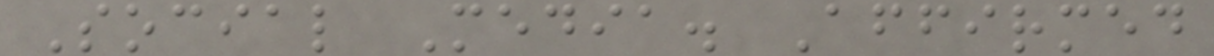Social Media. Affirmed
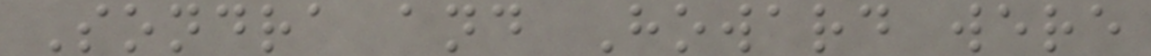Sondra and Howard were
